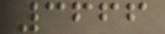3666
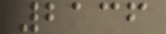2136
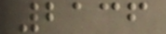2136
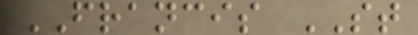FRANCIS ST
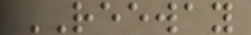REEWAY
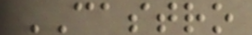CASTRO
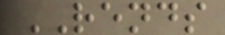RENDS
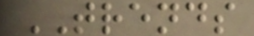TRENDS
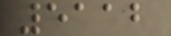5112
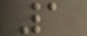1
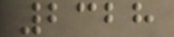2328
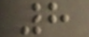8
